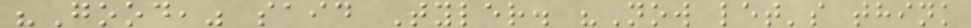"Good," said Tyler. "Now let's think
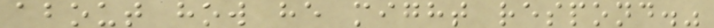about how he might respond."
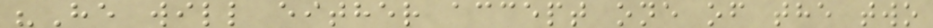"He will either accept one of the two
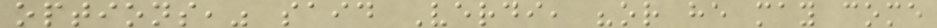options," said Verdi, "or he may come
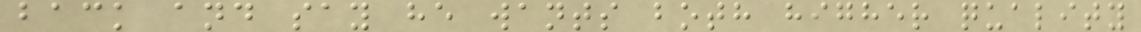back and say he wants both higher quality
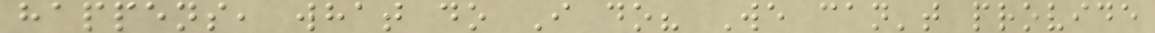happens, what do I do? We can't provide
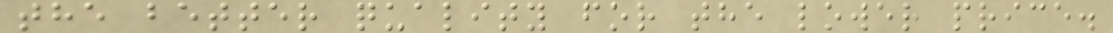the better quality for the lower price.
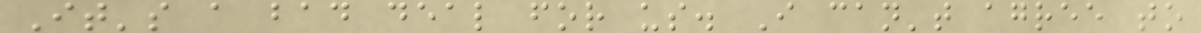It's a bad deal for us. I can't agree to
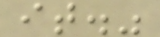it."
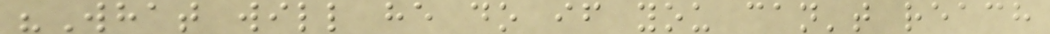"What will he do if you can't reach
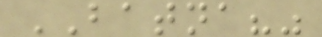BATNA?"
